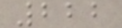222
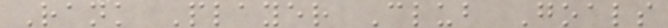Rank Player Club Goals
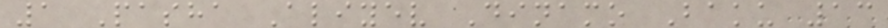1 Pasha Aliyev Dinamo Baku 13
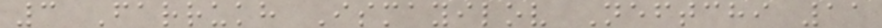3 Farrukh Ismayilov Neftchi 11
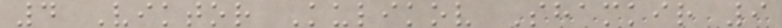4 Viktor Kulikov Shamkir 9
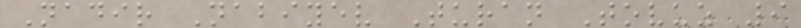Nadir Nabiyev Turan Tovuz 9
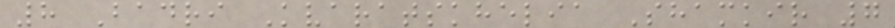8 Badri Kvaratskhelia Shamkir 7
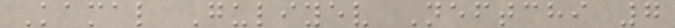Kamal Guliyev Neftchi 7
